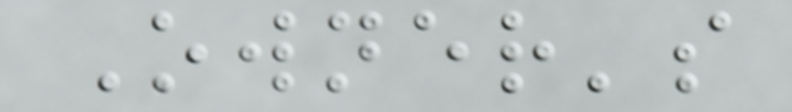Owner's
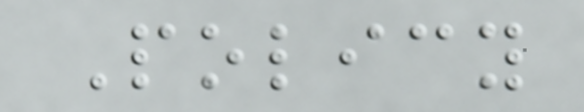Policy
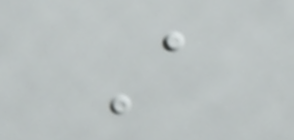A
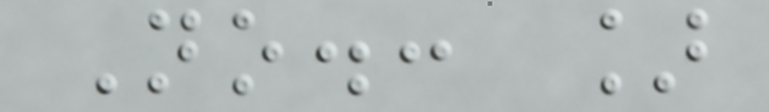No.: ]
